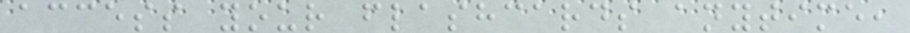access your flashcards anytime,
